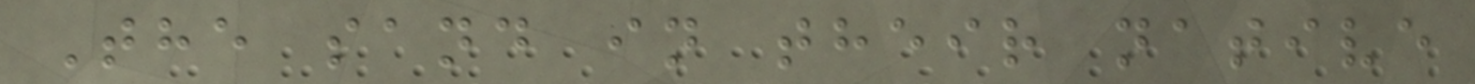The sand in their native
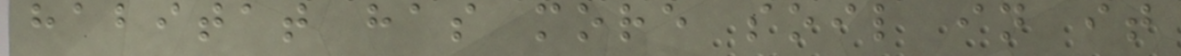habitat has more soil in it
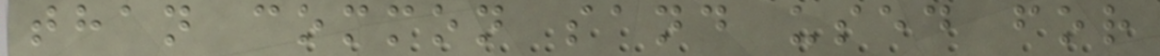than common sand used for
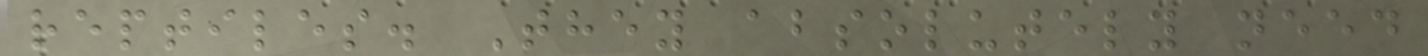reptiles. They absolutely need
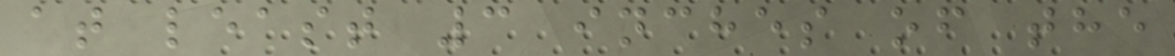at least 3 inches of the
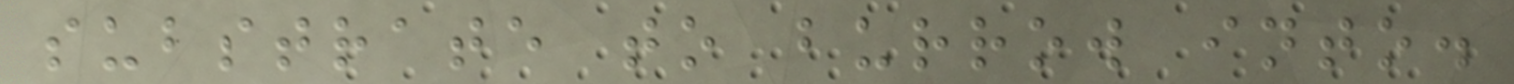substrate to burrow into.
